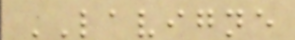LAVIGNE
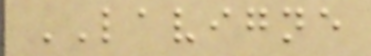LAVIGNE
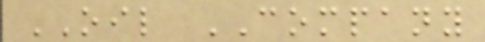OIL COMPANY
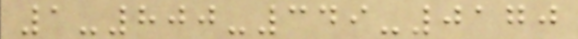1-800-349-0170
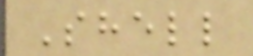Shell
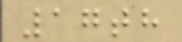17th
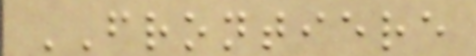FRONTIERE
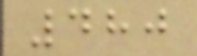480
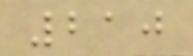210
